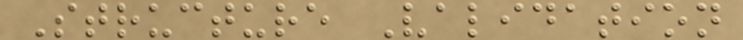Structure Validation
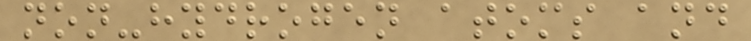non-hydrogen atoms and
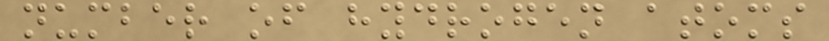number of hydrogen atoms
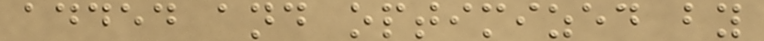added and optimized by
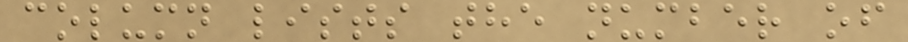column lists the number of
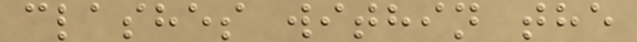clashes within the
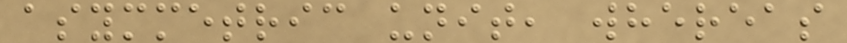asymmetric unit, whereas
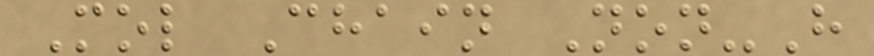Mol Chain Non-H
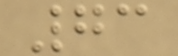73
